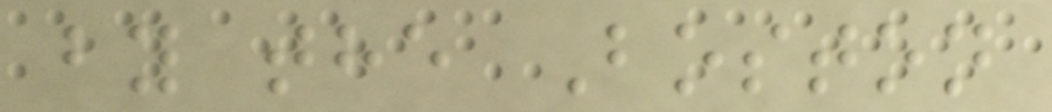by the Boston
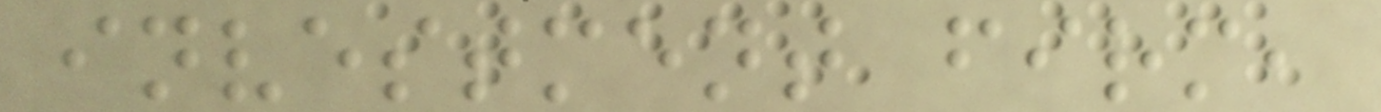investment firm,
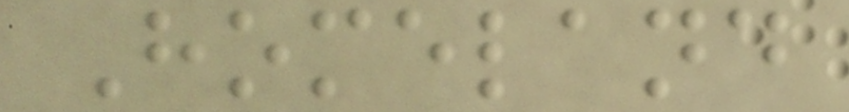Homeland
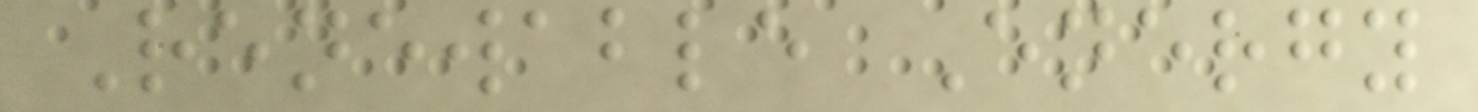Renewable Energy
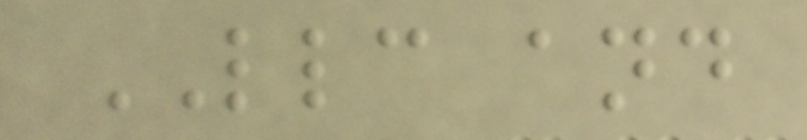LLC and
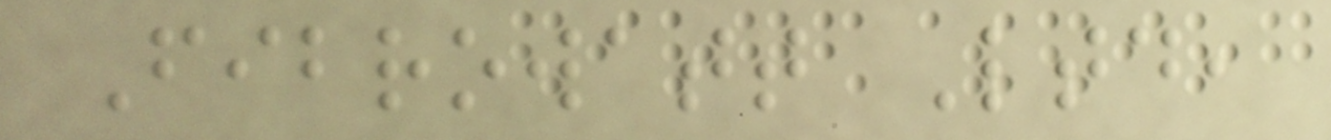Fibrowatt Ltd,
